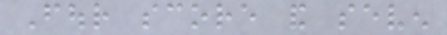Four score and seven
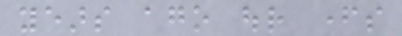years ago our fathers
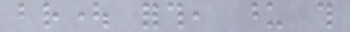brought forth, upon this
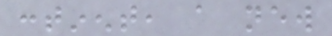continent, a new
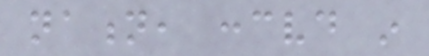nation, conceived in
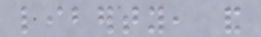liberty, and
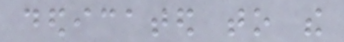dedicated to the
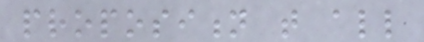proposition that all
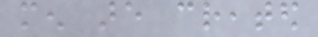men are created
